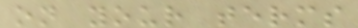on your terms
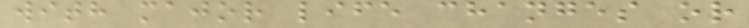with major life changes or
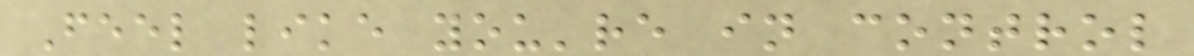Feel like you're in control
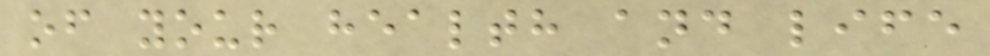of your health and life
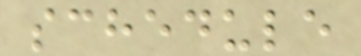schedule
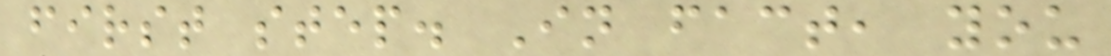first step. In fact, you
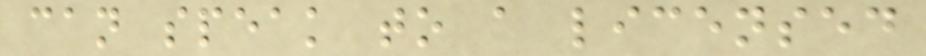can speak to a licensed
